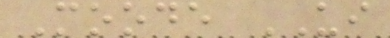Moode UI
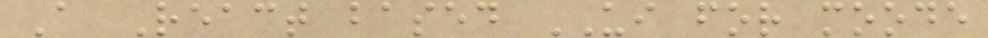A React based UI for moode
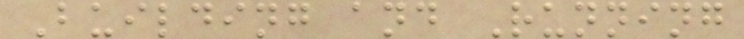Building and Running
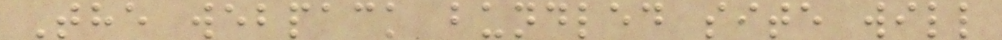The webpack bundled site will
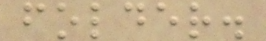folder.
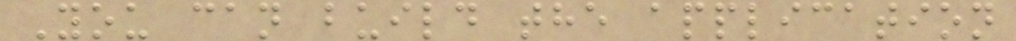You can build the application
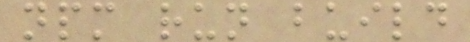npm run build
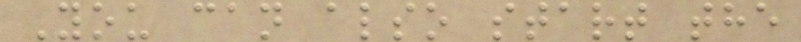You can also start the
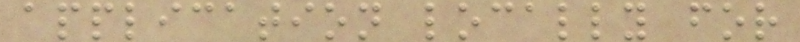application locally for
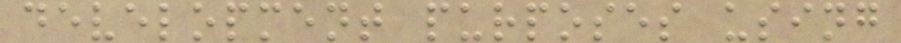development purposes using
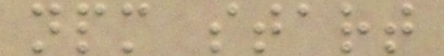npm start
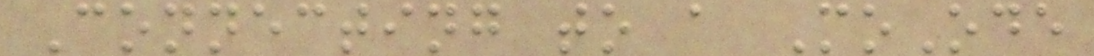Connecting to a MoOde
